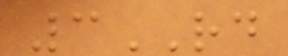3RD
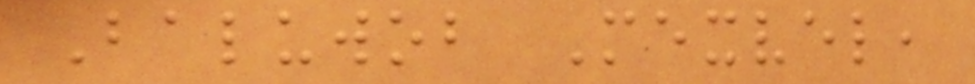Baluwob Mexvel,
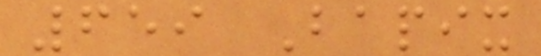659 Bapix
